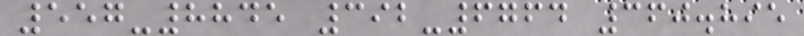557-8845 392-6764 360.895
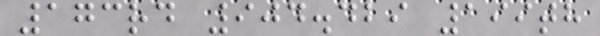173rd 904.429 199th
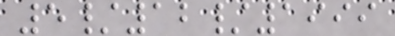5/12/1999
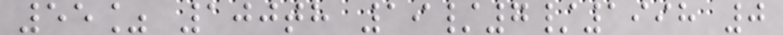55% 100th 19/7/1998 0
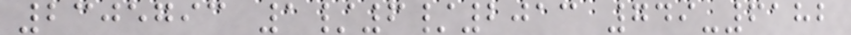2305793 1/6/2013 749-6182
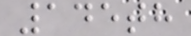145th
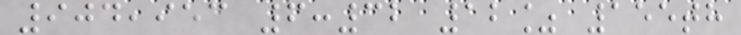904,953 6:32 12% 155th
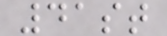41st
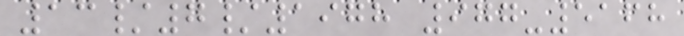13/7/1978 977-5168
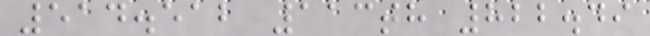514.512 113th 822.49
